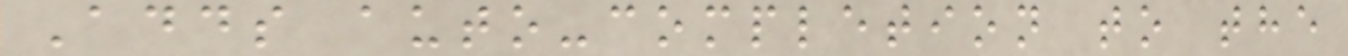Adds auto-completion to the
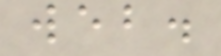web.
